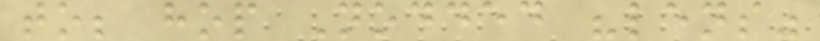to; hop Nodded "lens"
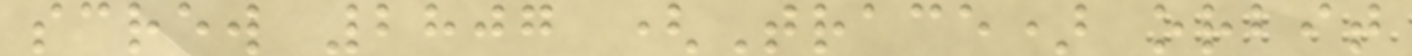screw 2807 (Trace) orbit
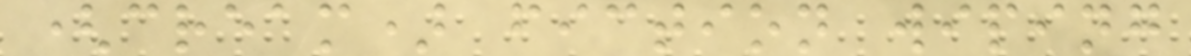(cream) fiction wiping
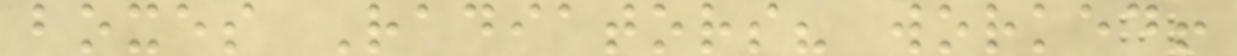boxes Radiators? worked!
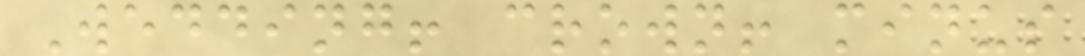Wedding! crown! minus
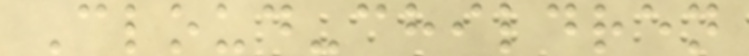Cloud-children
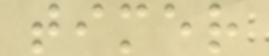timer
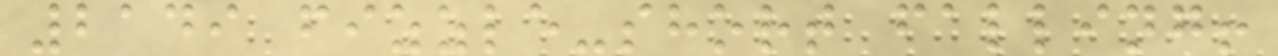2149 fizzle-short falling!
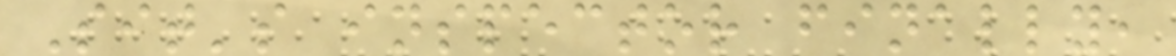Sit's inspector finally,
